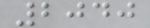2040
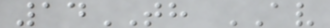14TH AV
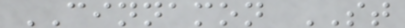CINNAMON ST
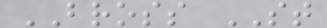BROSS ST
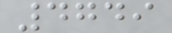4749
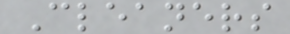Cleaners
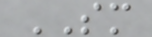SM
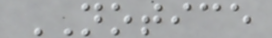NOTICE
